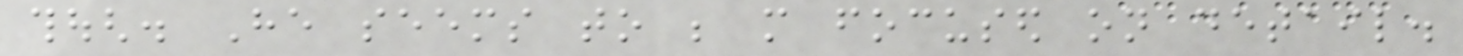though. He seems to be more focused on detail.
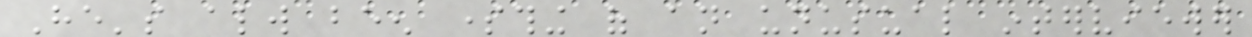He's always been something of an unusual interviewer
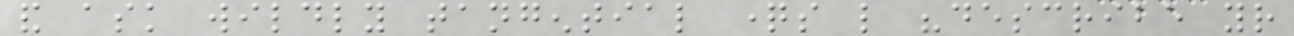and ask wildly tangential questions like "describe your
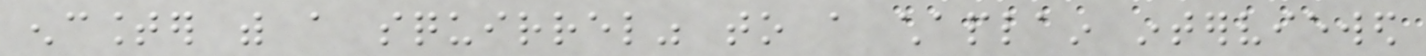encounter with a squirrel" to a chaplain interviewed
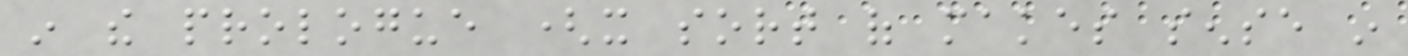in the prologue (it sort of makes sense in
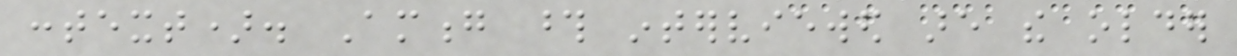context). Among those interviewed are the older
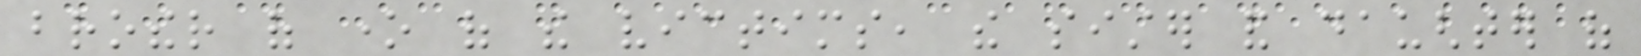brother of one of the victims, the sister and daughter of
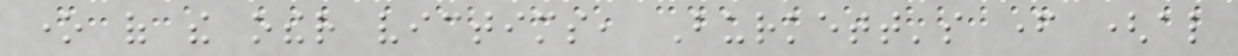one of the other victims, Burkett's father (also
